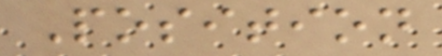Position
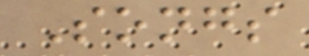Songs
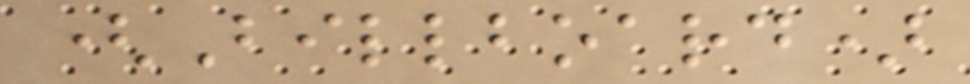(Billboard)
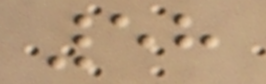58
